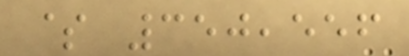$ 350,556
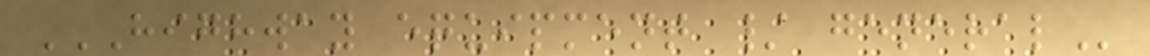HIGHWAY EQUIPMENT / GENERAL
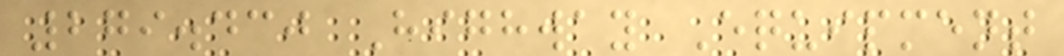279.430 Highway Equipment
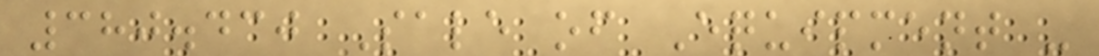380.430 Sale of Equipment -
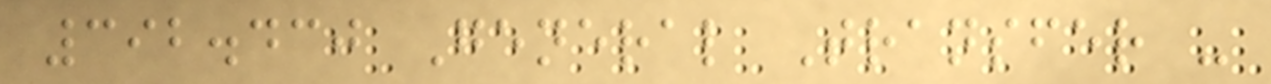392.430 General Transfer -
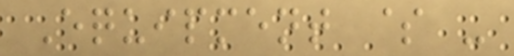Equipment $ -
